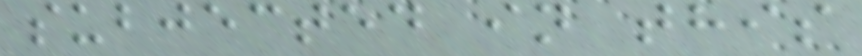subjected in this
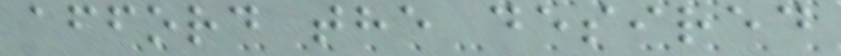afford the desired
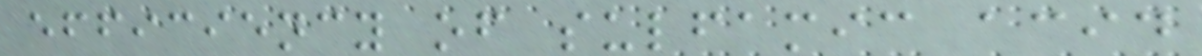efficiency of sulfamic acid
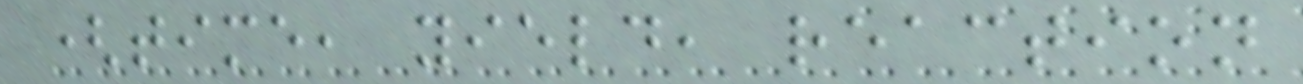(time, yield, reaction
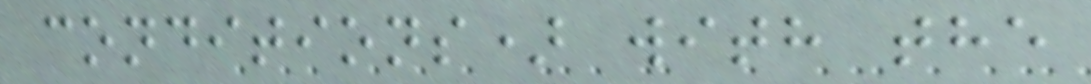conditions) with the
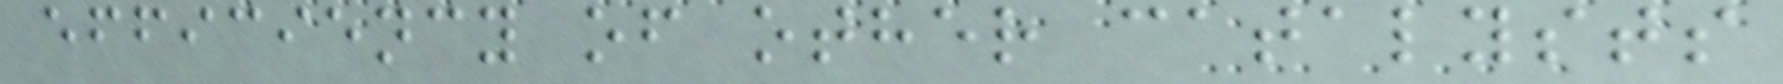efficiency of other catalysts
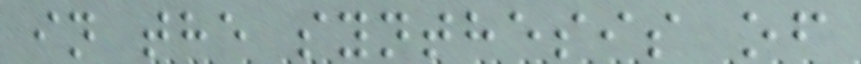in the synthesis of
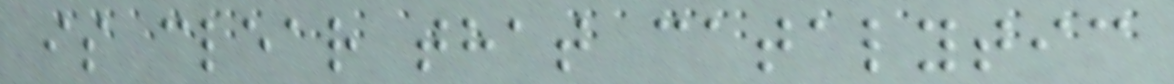is clear that catalytic
